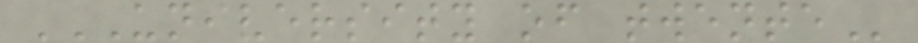UNIVERSITY OF TWENTE
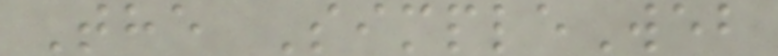The SimpleWeb
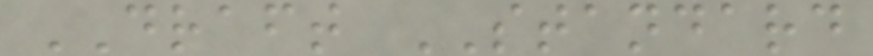DRAFT STANDARD
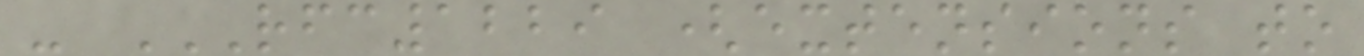- RFC1229 (EXTENSIONS TO
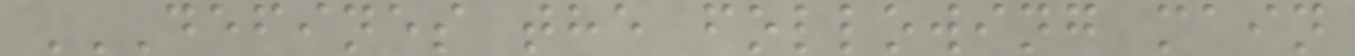DEFINES THE FOLLOWING MAIN
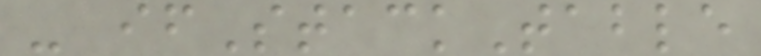- ifStackTable
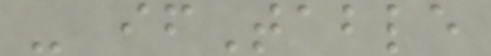- ifTable
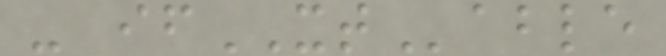- ifXTable
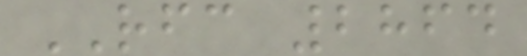RFC 2864
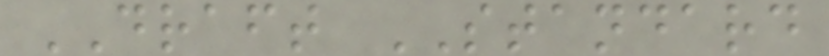DRAFT STANDARD
